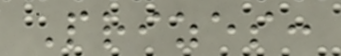Prizes:
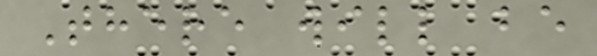There will be
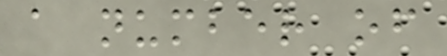a number of
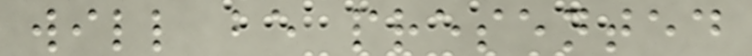will be presented
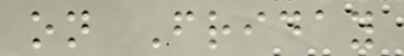on Friday
